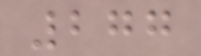277
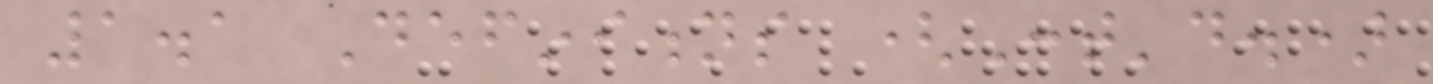1.1 Definitions (Cont'd.)
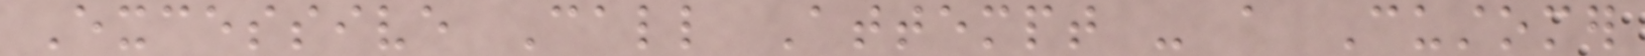Excessive Call Attempt - a Customer
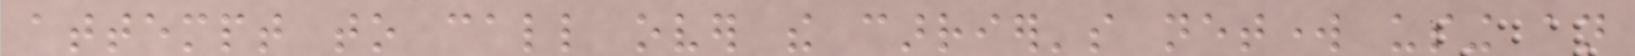attempt to call over the carrier's network using an
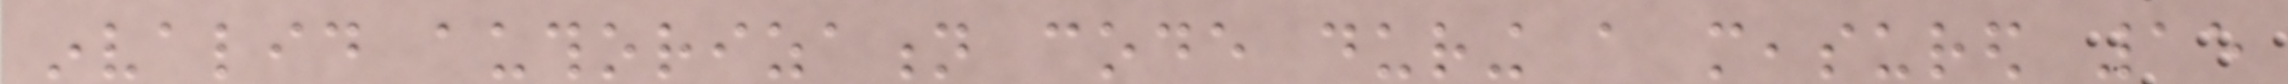invalid authorization code during a measured 15
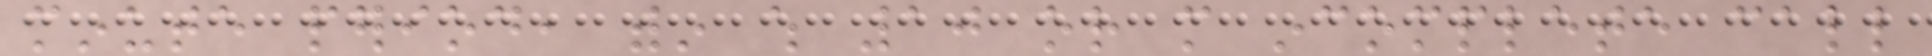minute period, within which 10 or more incomplete call
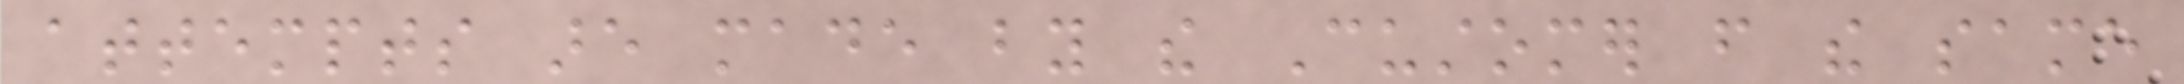attempts are made by the Customer from the same
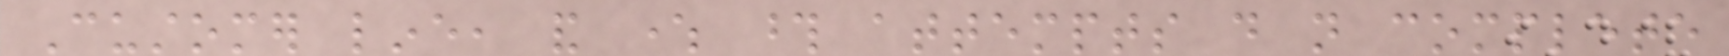Customer line, and where those attempts do not complete
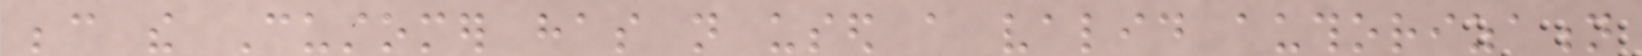because the Customer has not used a valid authorization
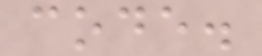code.
